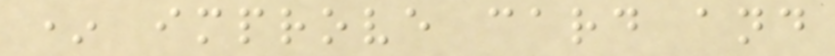* improve card and
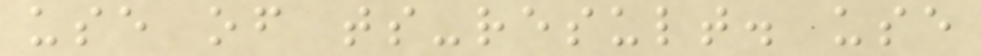use of ts-result. use
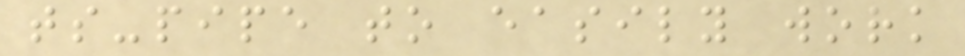ts-pipe to easily work
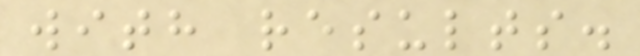with results.
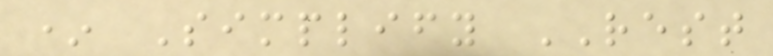* Simplify REST
